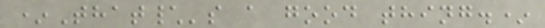*That\'s a good thing.*
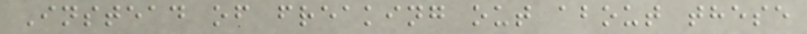Instead of freaking out about these
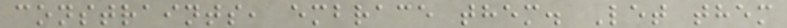constraints, embrace them. Let them
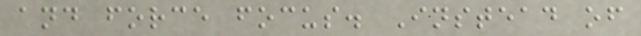and force focus. Instead of
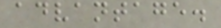advantage.
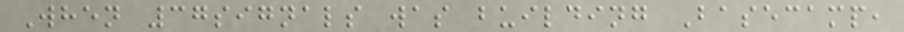When 37signals was building Basecamp,
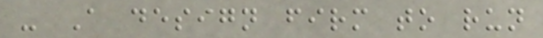- A design firm to run
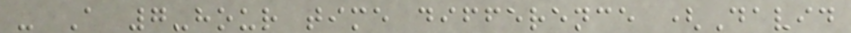- A 7-hour time difference (David
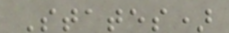States)
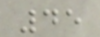45
